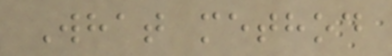What method
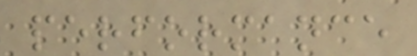performance
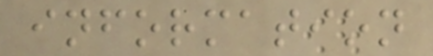information
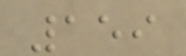159
